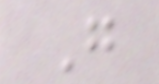G
